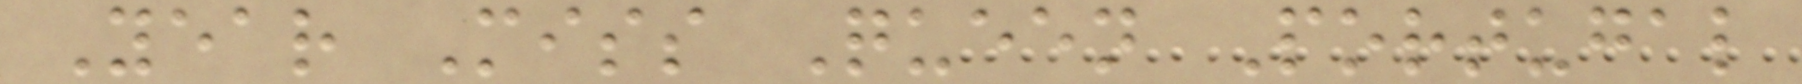Year Miss Queen Portugal
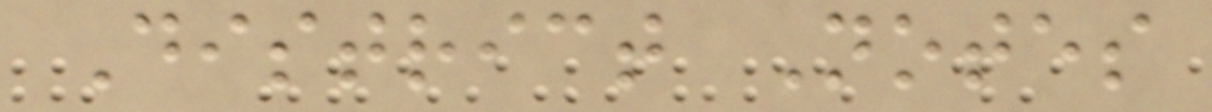District Notes
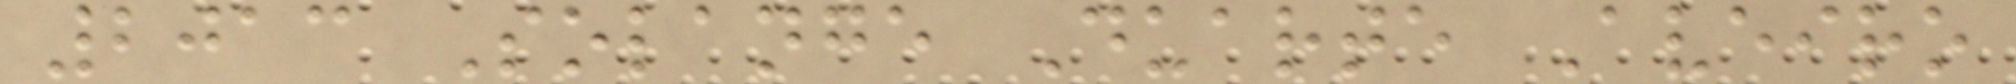2013 Solange Duarte Aveiro
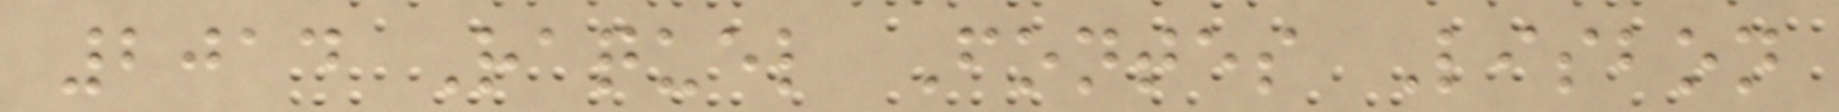2014 Raquel Fontes Lisbon
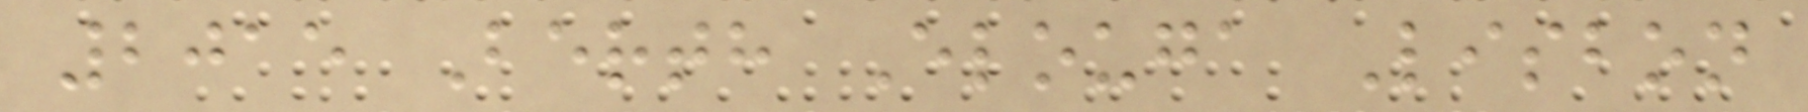2015 Berth Elouga Lisbon
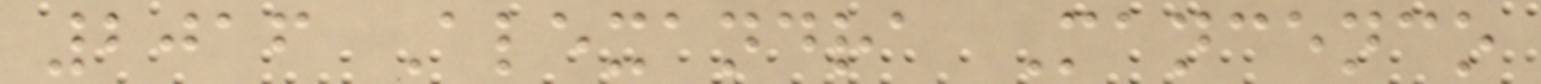2016 Alexandra Mancenco
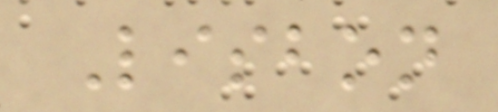Lisbon
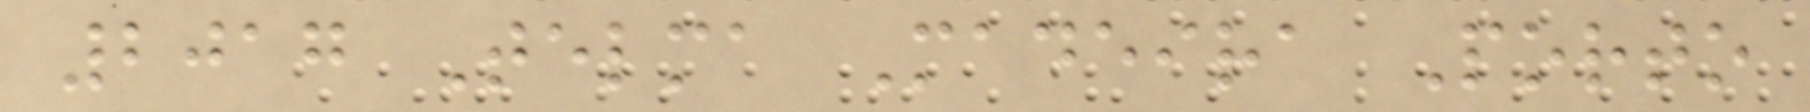2017 Telma Madeira Porto
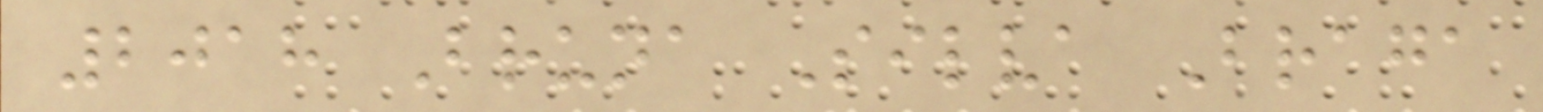2018 Bruna Silva Braga
